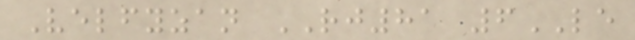Velfyzan RJ81 6LE
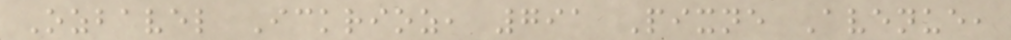Ozbavel Ickrioz, 791 Pixne Avenue,
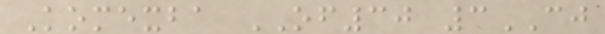Komexba OF30 3CJ
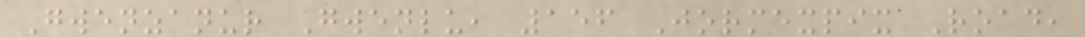Gwenzanur Gwenlu, 156 Jormexpix Road,
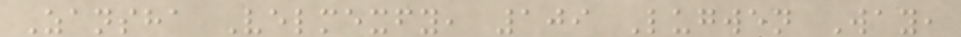Zansha Velmexfy, 109 Lugwen Way,
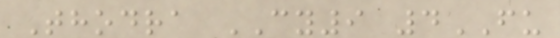Thodra CY9 4FU
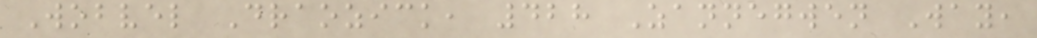Wobvel Draozick, 428 Zannegwen Way,
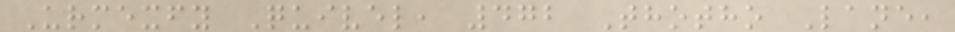Urmexfy Quivel, 472 Thotho Lane,
